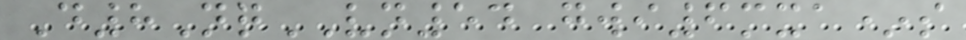D8NqVN54 gwi6mxa*s
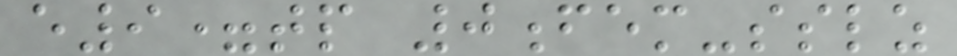e9=tp 0fem-sslz
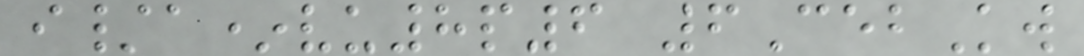i/a*vu8p6 6CebKw
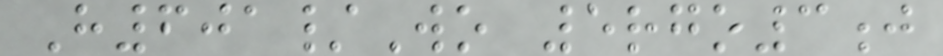H601/Wo 5rgo3j
